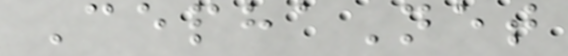CephaNet
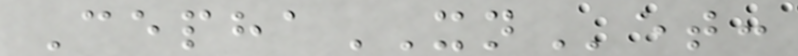CephaXNet:
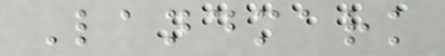Landmark
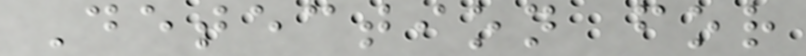Detection for
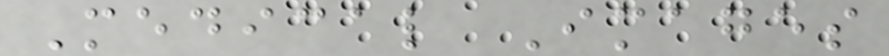Medical Images
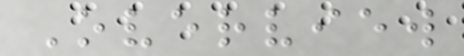Overview
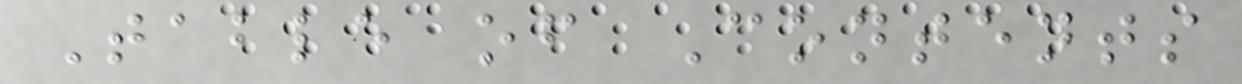Table of Contents
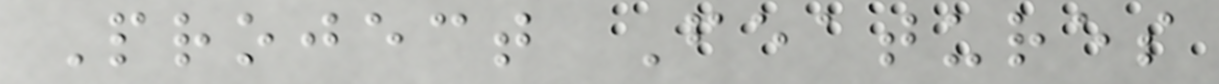Project Features
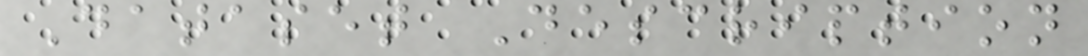Dataset Description
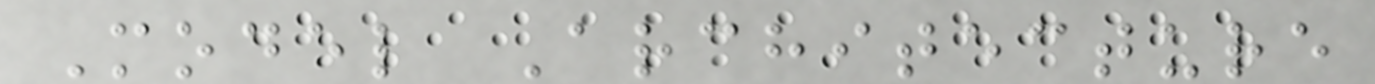Model Architecture
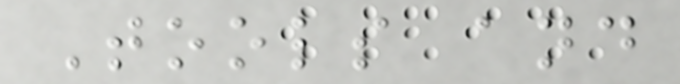Tools and
